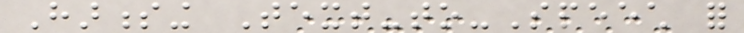Harnessing Text-to-Speech for
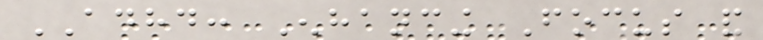ADHD: Enhancing Focus and
